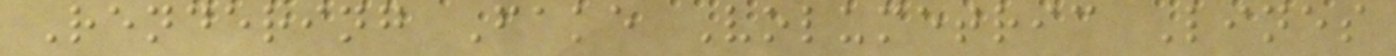Rendering Fake Volumetric Lines
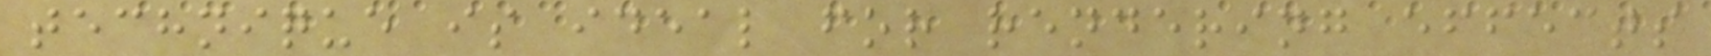technique is ideal for rendering effects
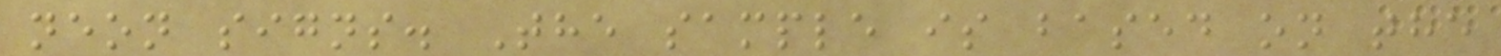neon signs. The sample is based on the
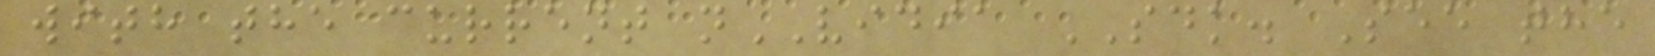with the current nVIDIA SDK. See the
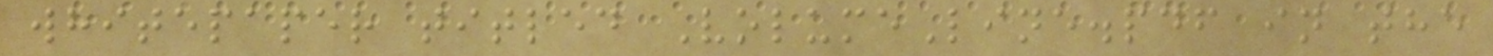whitepaper titled VolumeLine.pdf in the
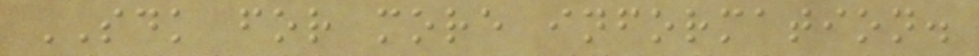SDK for more information.
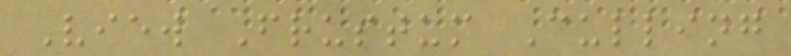View Frustum Culling
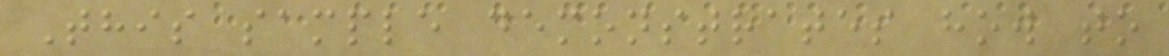This sample demonstrates how to
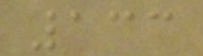133
